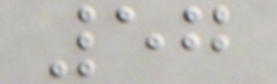57
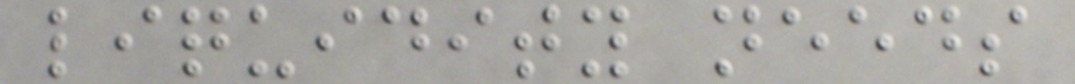liquidity needs
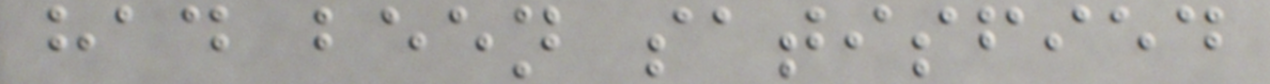had been satisfied
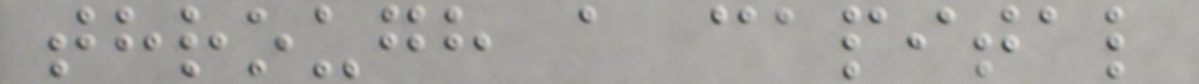through a capital
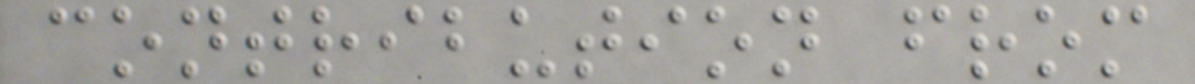contribution from
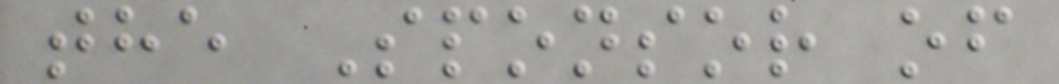the Sponsor of
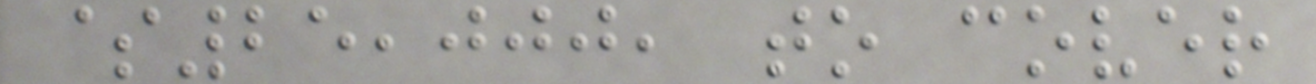$25,000, to cover
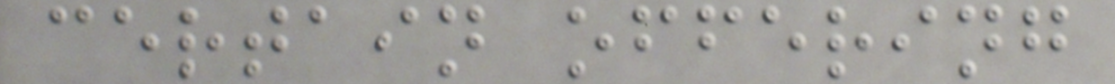certain offering
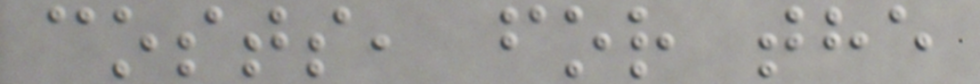costs, for the
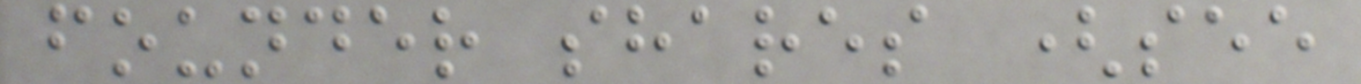founder shares (see
